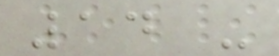14 -
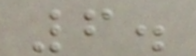6.
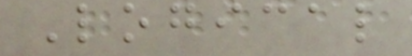Logical
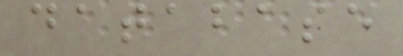database
